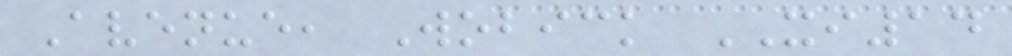Avenue, Wobick XI14
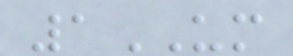1UM
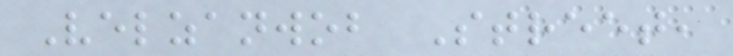Velzanwob Street,
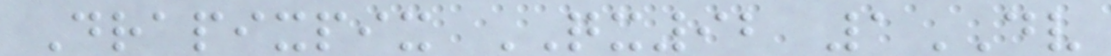Drapixpix QX92 1DV
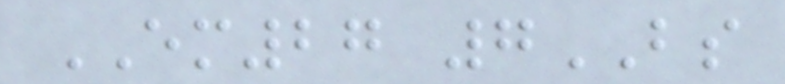EM27 7BS
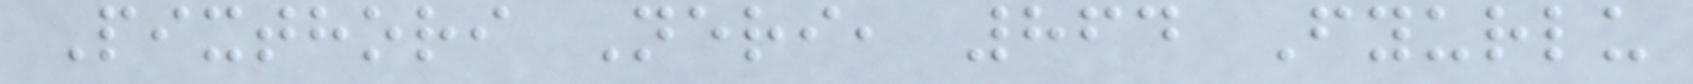Pixthori Neri, 864 Fyurlu
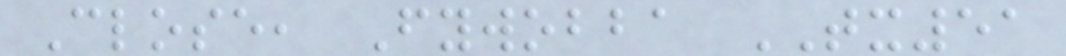Close, Fywobba TX51
